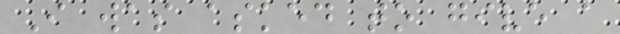I was asked to give a
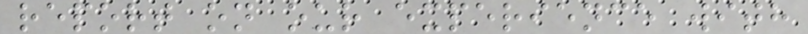report on our experience with
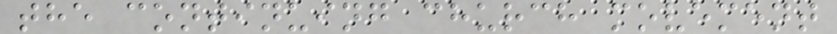the continuing church movement
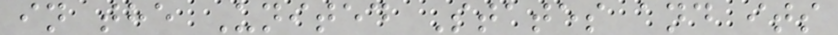in the United States and its
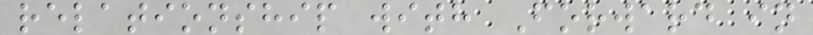relationship with Forward in
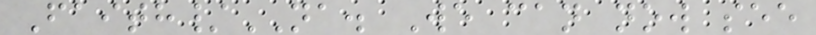Faith/NA. We can now see
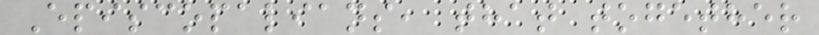Episcopalians, that together
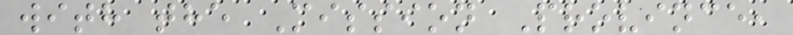with the Mission Province,
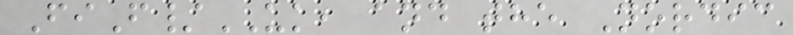FiF/UK, and the Nordic
